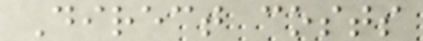Direct costs
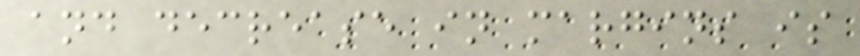and decrease in margins is
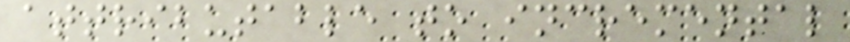attributable to incremental
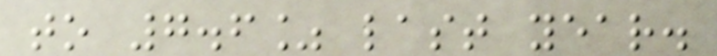to 7.6% last year.
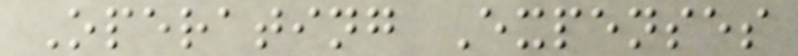Operating Expenses
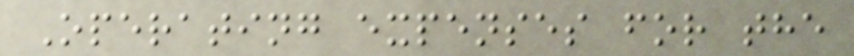Operating expenses for the
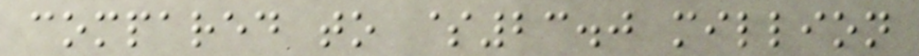compared to $23.0 million
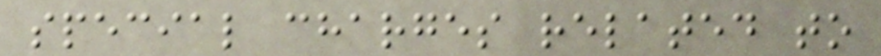special charges related to
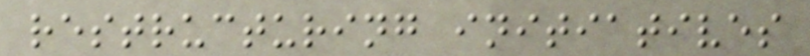restructuring initiatives
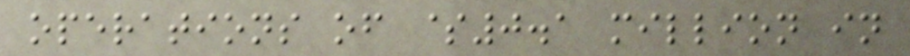operations of $0.1 million in
